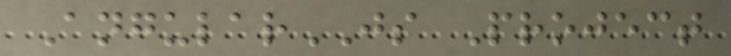AngularJS Project
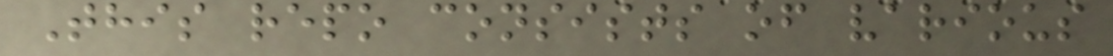This repo consists of various
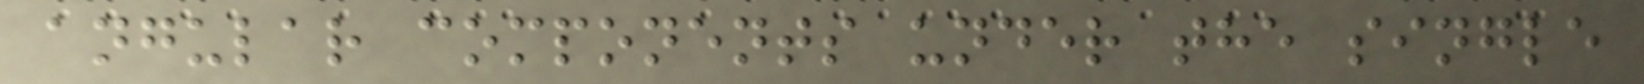angular components under the single
